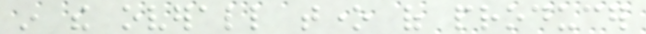in the overall tone of producer
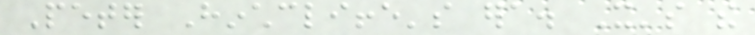Peter Hinchcliffe's era. It's the
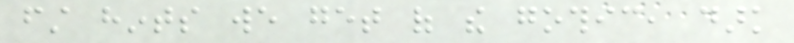first hints we get of the gothic, dark
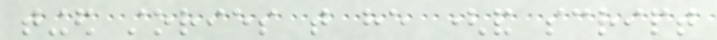tinged stories that he (and script
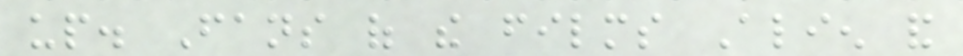up. Fans of the films Alien and
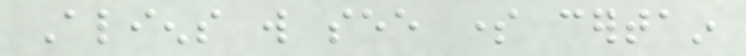Aliens will see some certain
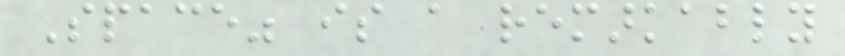Space" is a remarkably
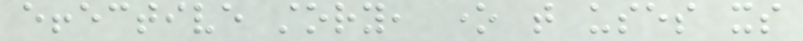effective story, one that uses its
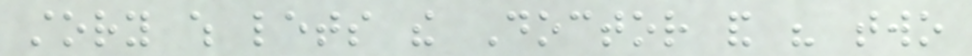story which lets the Doctor and his two
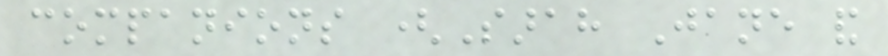companions (Sarah Jane and
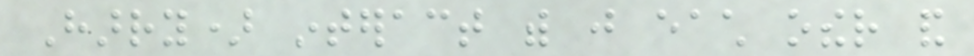Harry) interact with just each other and
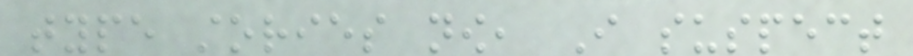type stories now, I suspect
